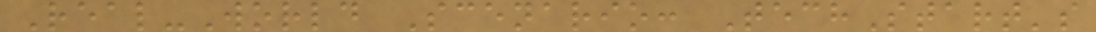Real-World Scenario: TechStart's
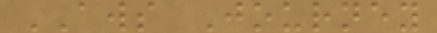AWS Journey
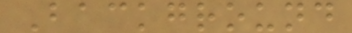Background
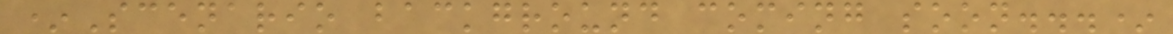*Scenario background coming soon...*
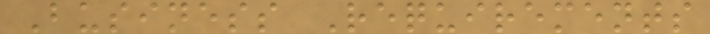Business Requirements
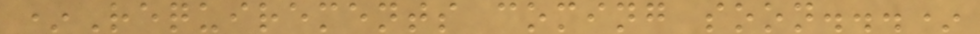*Requirements coming soon...*
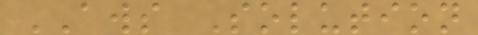AWS Solution
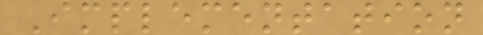Implementation
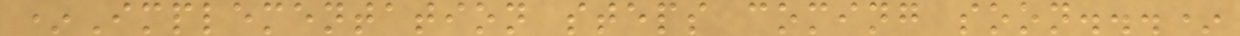*Implementation steps coming soon...*
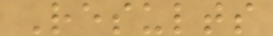Results
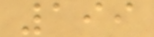199
